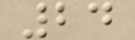24
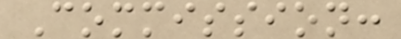Commission:
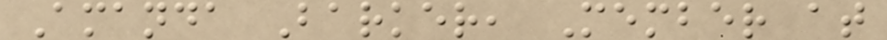Amanda Barker, Member at
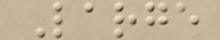Large
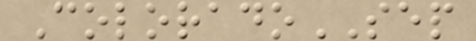ColoradoSEP
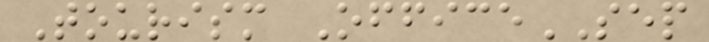Tourism OfficeSEP
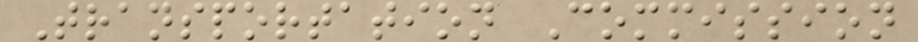Transportation Commission
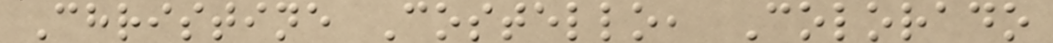Christine Costello, Colorado
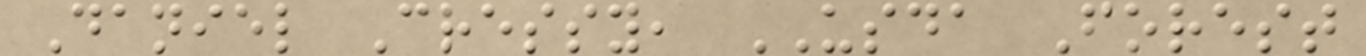Daniel Cressy, USDA Forest
